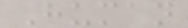Human
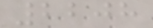2208
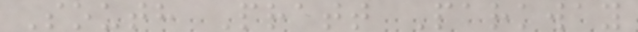South Pratt Parkway
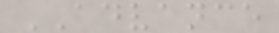ADVANCE
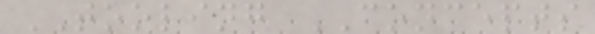TOOLING CONCEPTS
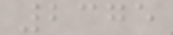2375
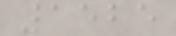1525
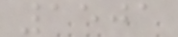1501
